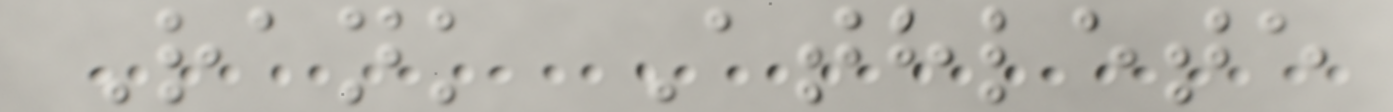Rank Athlete
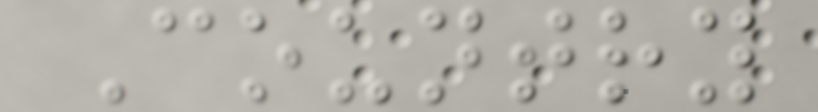Country
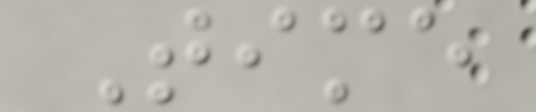Time
